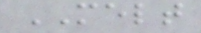MELT
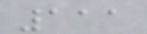111
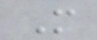M
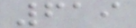619
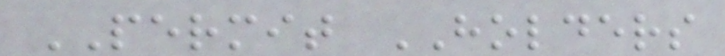PERMIT HOLDERS
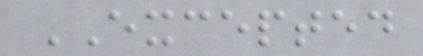EXCEPTED
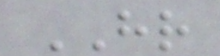HR
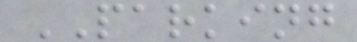PARKING
